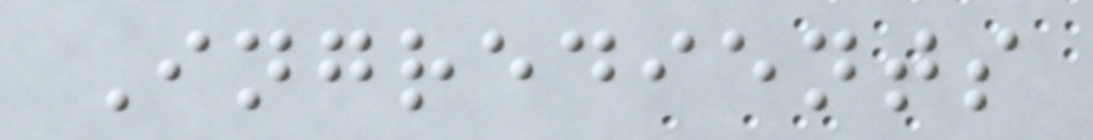Ingredients
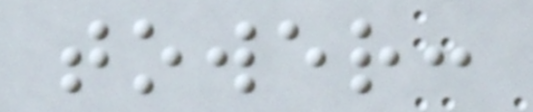tower:
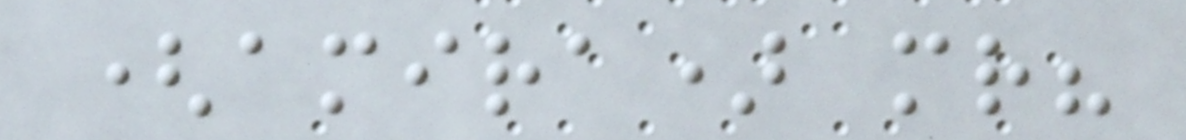(amira) mr?
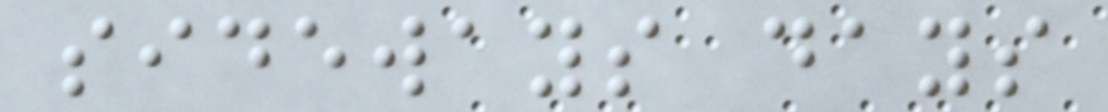sideways days
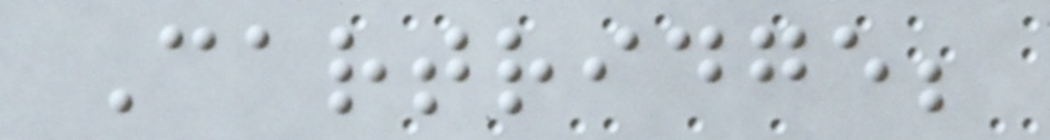Cartridge;
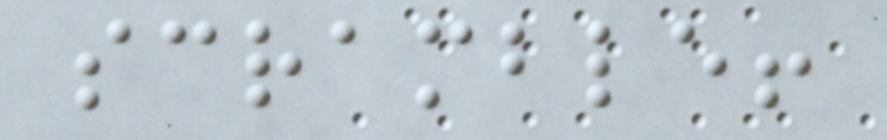scramble!
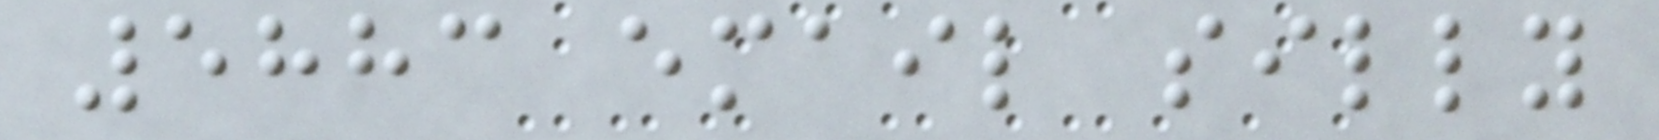5883 email silly
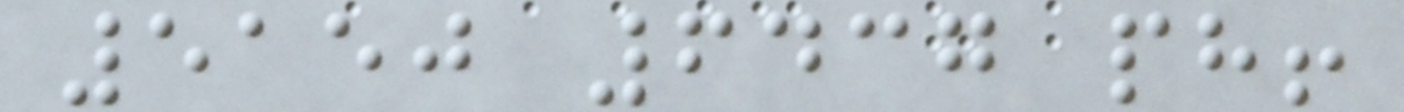5150 6437 ph!
